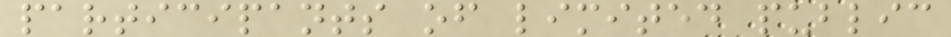participants of limited public
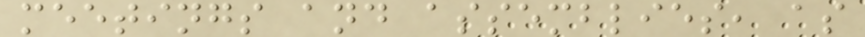meetings and assemblies, as
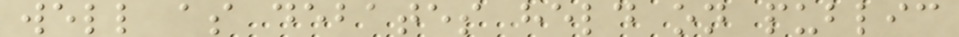well as debates held on public
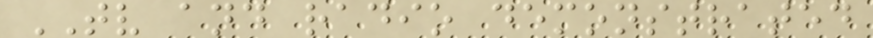TV and radio demonstrated
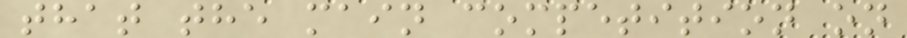that the main competition on
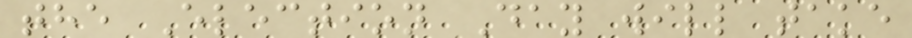the Election Day will take
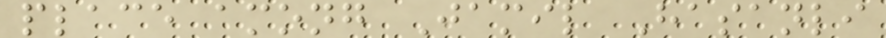place among Jamil Hasanli
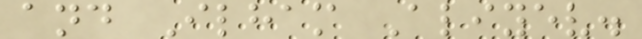and Ilham Aliyev.
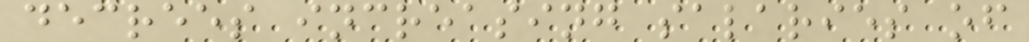decrees increasing salaries of
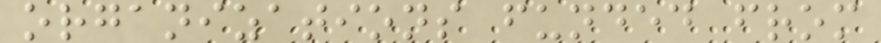organizations funded from
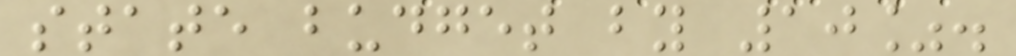state budget by 10%.
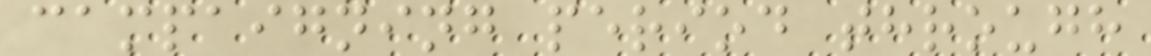campaigning period through
